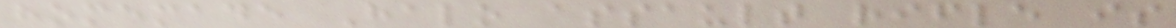homemade Halo assault rifle is
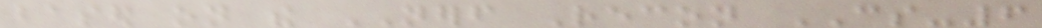based on the NERF Recon CS-6
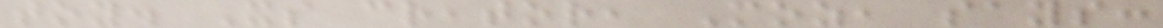toy. Its creator, Moz, says:
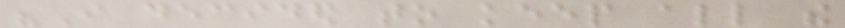"I decided to keep all the
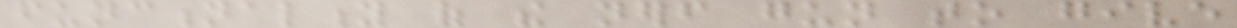functionality of the nerf gun to give
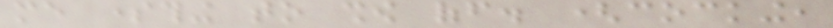me something to show off. (cocking,
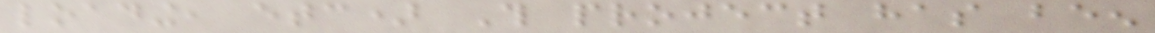loading, etc) This project has been
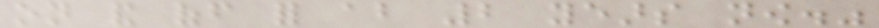on and off for about 2 years now."
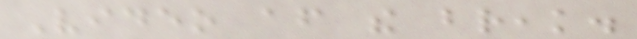Video after the break.
